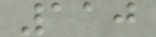110
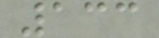133
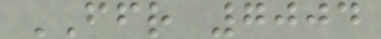FFR 7004
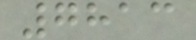7813
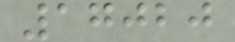17020
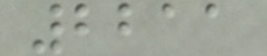2211
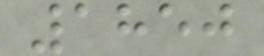1850
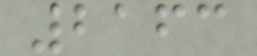2163
